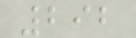292
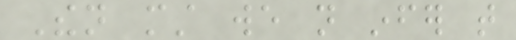Then must we not infer that
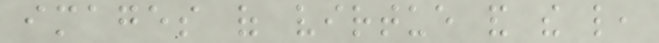images of virtue and the like,
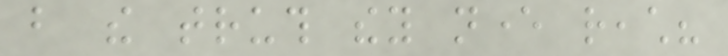but the truth they never reach?
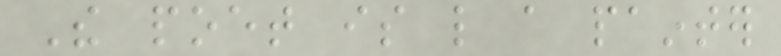The poet is like a painter
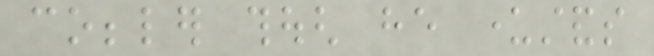cobbler though he understands
